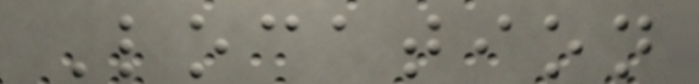Location
